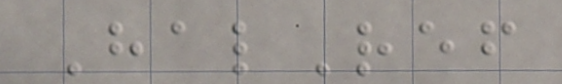HalRef
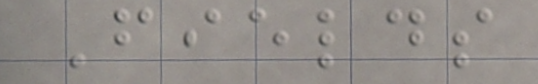Fields
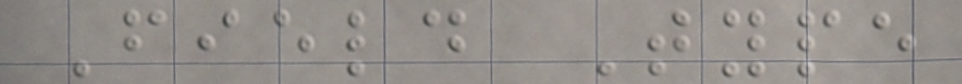Field Type
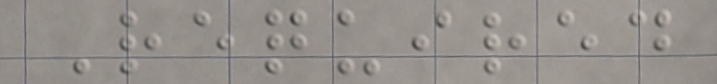Required
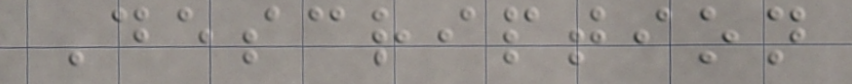Description
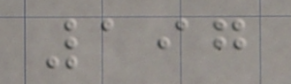197
